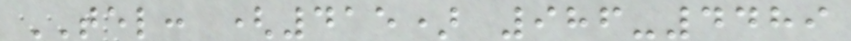TEL: (415) 986-4489
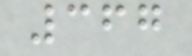367
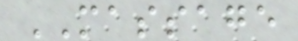MASSAGE
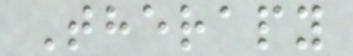Therapy
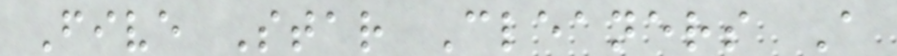Five Star Cleaners A
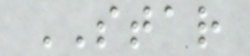STAR
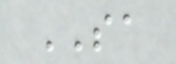SA
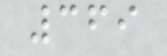369
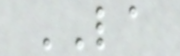LA
